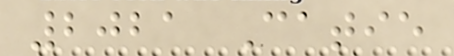2021 Catie
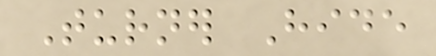Turner Hide
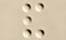and
